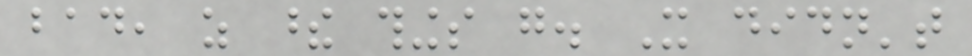bad, as these things go. It didn't
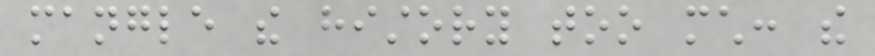mangle the history too much: the
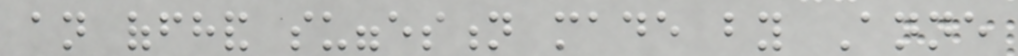an offhand suggestion made by Anne
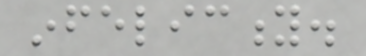infelicity.
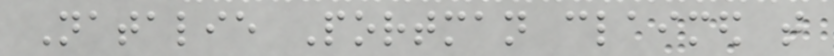Natalie Portman claimed that
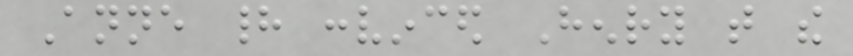Anne had convinced Henry that the
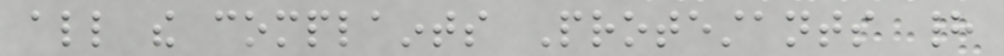all the complaints Protestants had
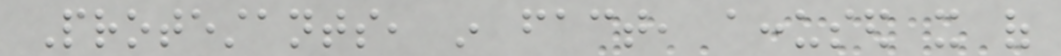Protestants, in fact, accused it of
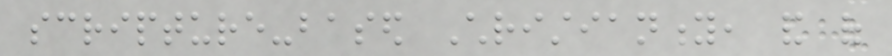scripture-based Christianity, and of
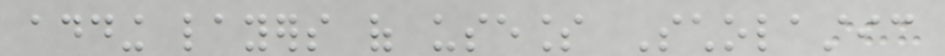adding layers of useless Scholastic
